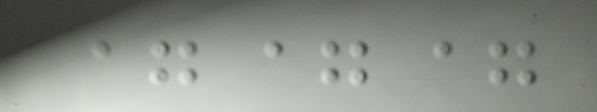===
